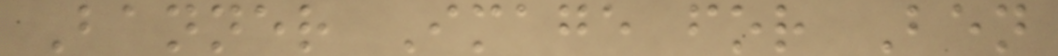Banner Image for Ben
